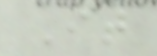It
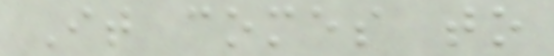It comes to
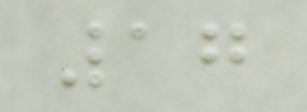17
